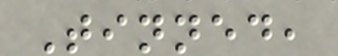Tinned,
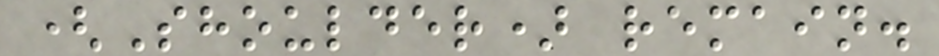(Shoulder) remain.
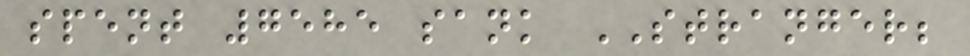spent 7585 sank STRANGER;
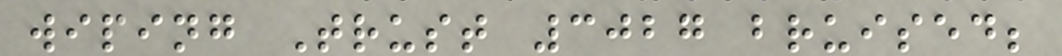wiping Trust 3027 bruised;
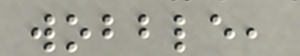wobble,
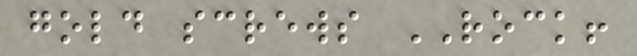gold screws ROCK!
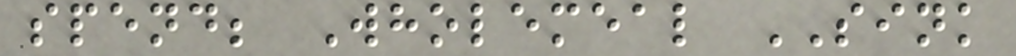spend; Wholemeal SINK
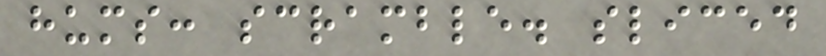hums: scramble. sliced
